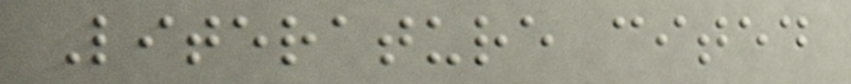Literature cited
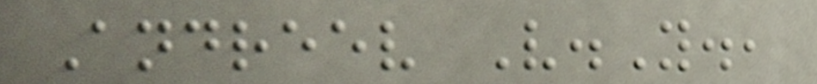Andreev V.Y.,
